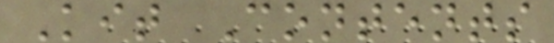Kit Contents
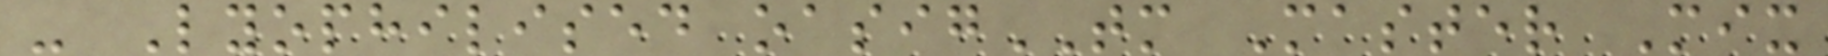- Lyophilised oasigTM Master Mix
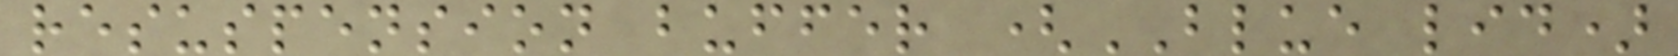resuspension buffer (BLUE lid)
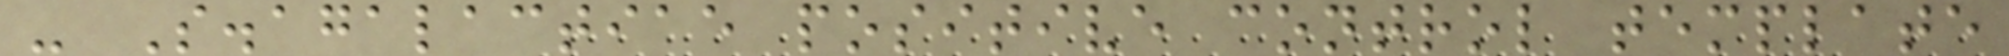- S.agalactiae positive control template
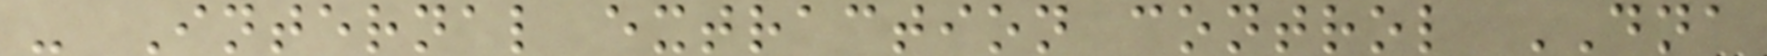- Internal extraction control DNA
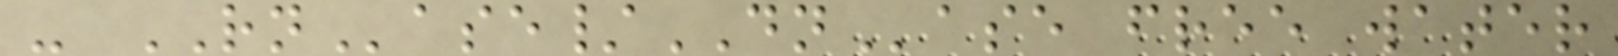- RNase/DNase free water
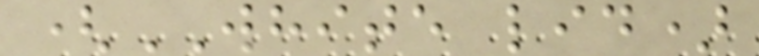(WHITE lid)
